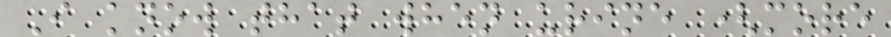I know that when urine (more
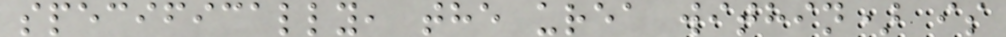specifically, the urea within) is
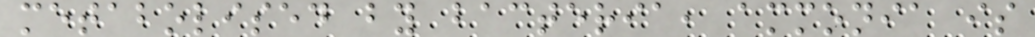metabolised by bacteria, ammonia is
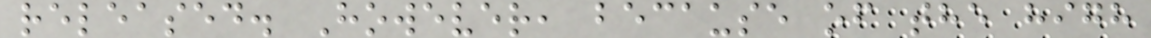released. However, because of the high
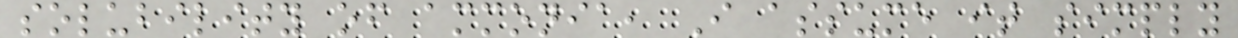solubility of ammonia, I assume it simply
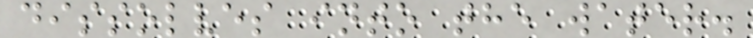dissolves into the water.
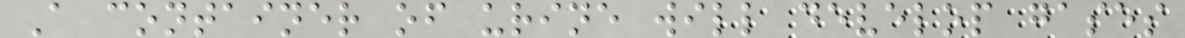A container of urine will develop gases
